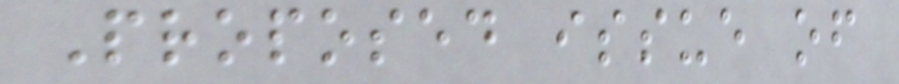Proposed issue of
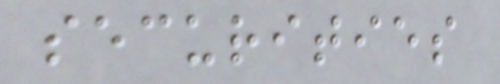securities
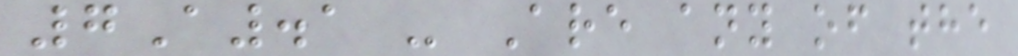7A.1 - Are any of the
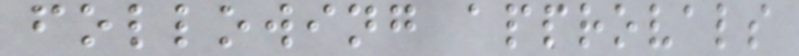following approvals
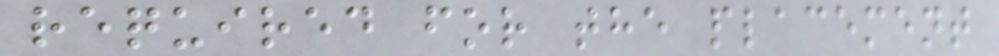required for the placement
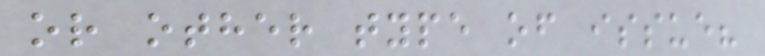or other type of issue?
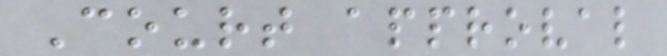Court approval
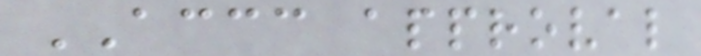ACCC approval
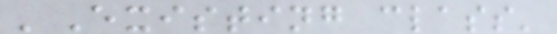'Existing class'
